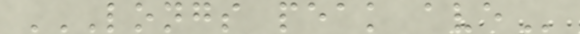LONGS PEAK AVE
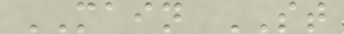MAIN ST
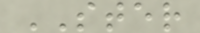STER
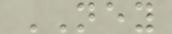NEY
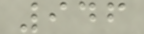946
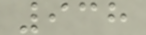938
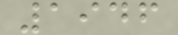1946
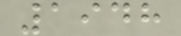1948
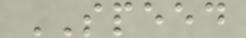SPEED
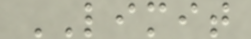LIMIT
